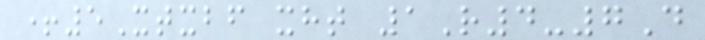+5Xtxbf xht 1R4-7D
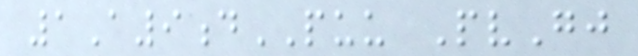1A9dPUU PvGj
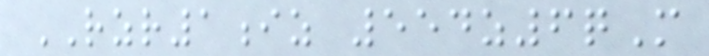RZR1iz 554z6qM
